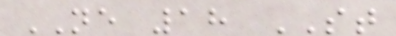NE 18 ST
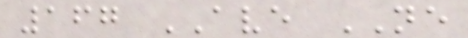167 AVE NE
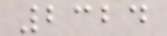2324
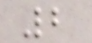2
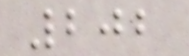202
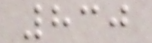830
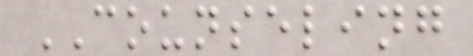COUNSELING
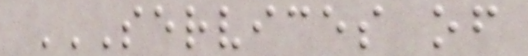SERVICES OF
